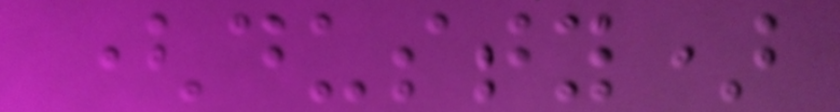(dusty)
